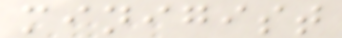minigist
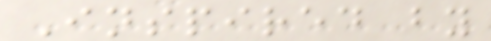Inspired by
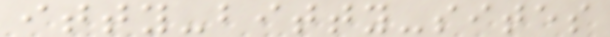itty-bitty-sites
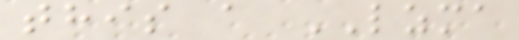this a LZMA
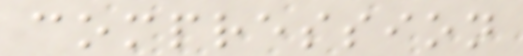compression
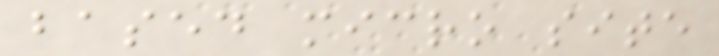based micro site
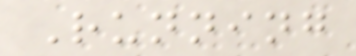Running
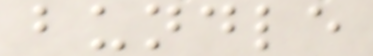bundle
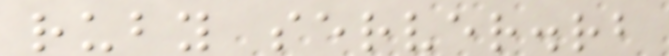ruby server.rb
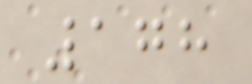178
